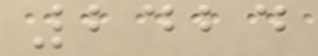2424
